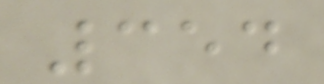354
